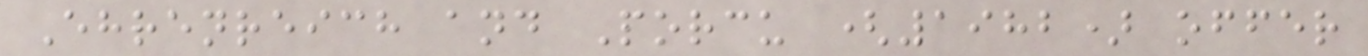Ehrenreich and Porcu (1982) offer
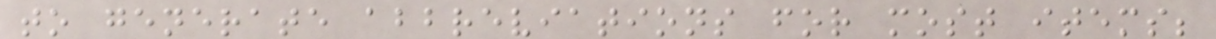to generate abbreviations for most items;
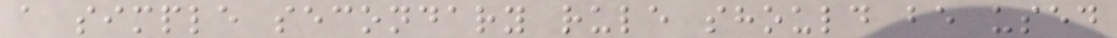a simple secondary rule should be used
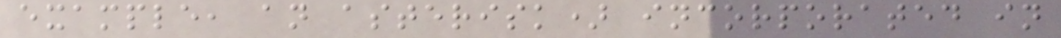example, an asterisk) incorporated in
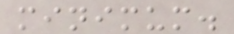minimum.
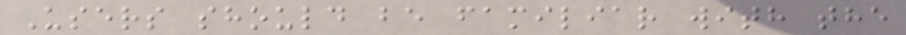Users should be familiar with the
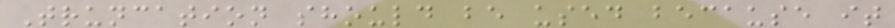Truncation should be used because it
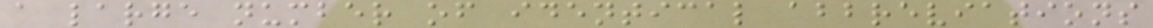a large number of identical abbreviations
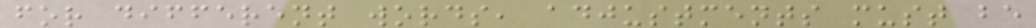for different words, adjustments must be
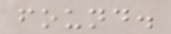found.
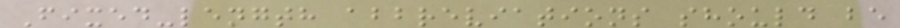Fixed-length abbreviations should be
